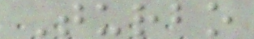Turbo
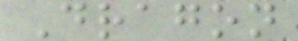Dragon
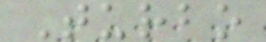Turbo
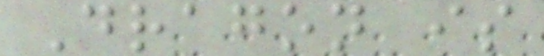Dragon is
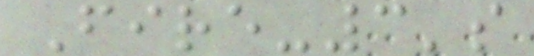Fire-3's
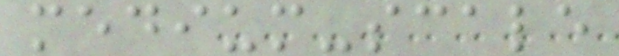medium-scale
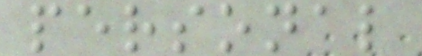personal
